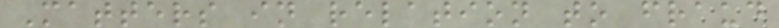Matters in relation to fraud
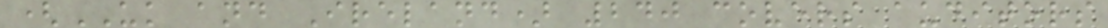(UK and Ireland) 240 covers auditors
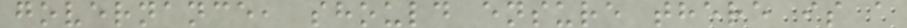governance, should ensure there is a
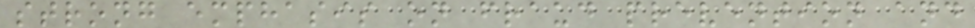strong emphasis on fraud prevention and
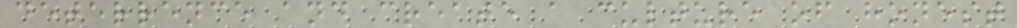deterrence and create a culture of honest
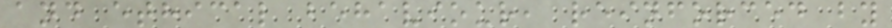and ethical behaviour, reinforced by
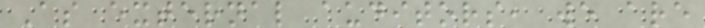As external auditors, we are
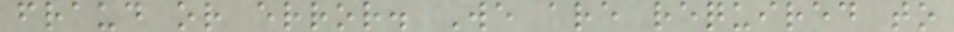fraud or error. We are required to
